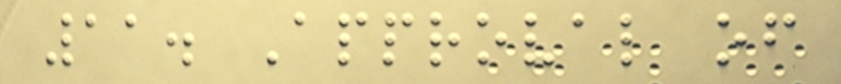11. Approval of
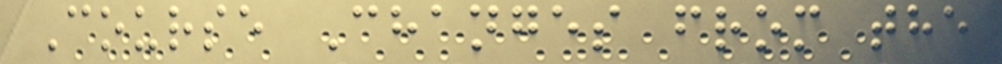Course Changes from the
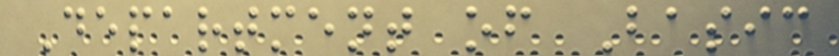Department of Basic
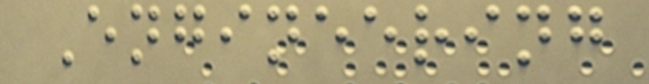Engineering
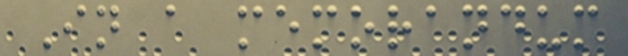In a memorandum
